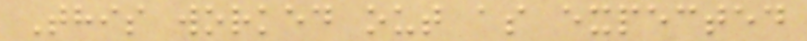This worked out as expected
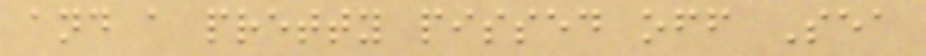and a pretty pissed off Sea
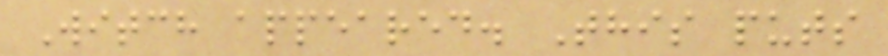Witch appeared. This puts
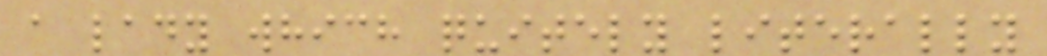a lady which quitely literally
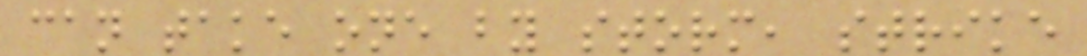can take one by storm, strike
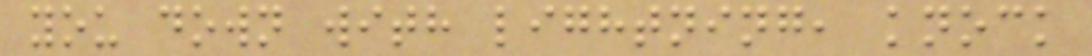you down with lightning, knock
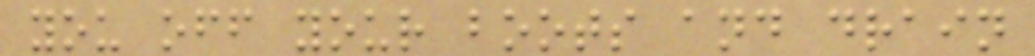you off your boots and drain
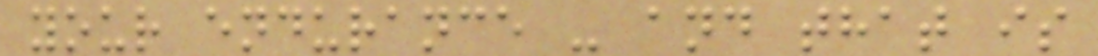your endurance - and that is
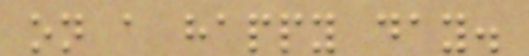on a happy day.
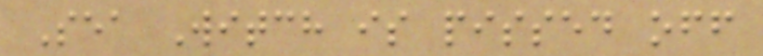Sea Witch is pissed off
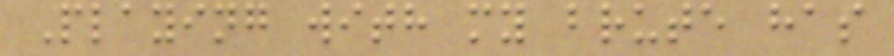Playing with my brute has
